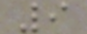9
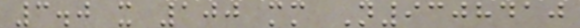3.0 x 100 mm N9308410
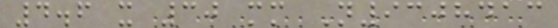4.6 x 30 mm N9308413
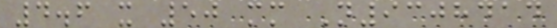4.6 x 50 mm N9308414
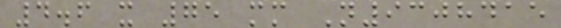4.6 x 75 mm N9308415
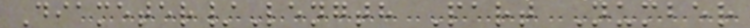Diameter/Length Part Number
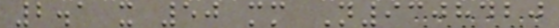2.1 x 50 mm N9308420
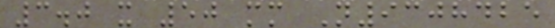3.0 x 50 mm N9308425
